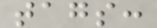tags:
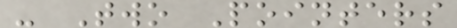- Two Pointers
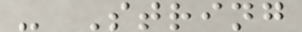- String
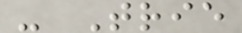- Trie
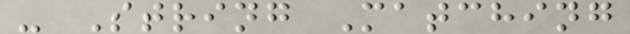- String Matching
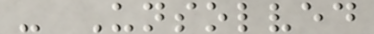- Unsolved
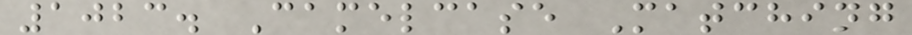1023. Camelcase Matching
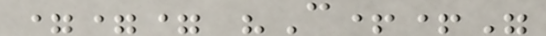=== "C++"
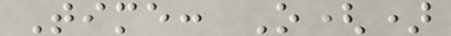Time: O()
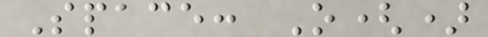Space: O()
